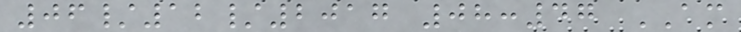06/12/2017 08:47 AM
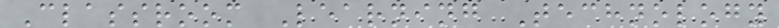Classroom Learning Technology
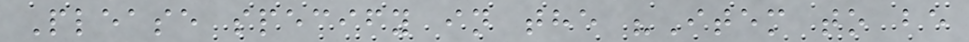Please specify in the "Item to be
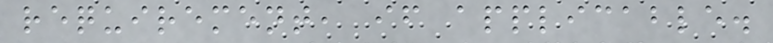requirement, if applicable.
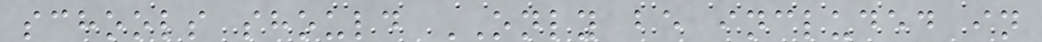schools should ONLY be included in
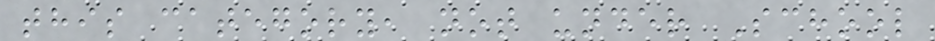this category, not under School
